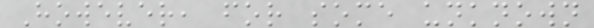However, for some unknown
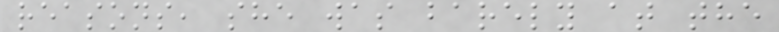reasons, she was barely at the
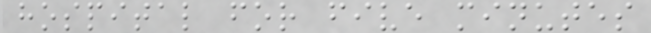hospital for five minutes
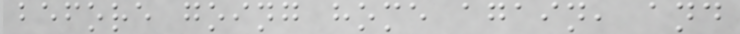before going home again, and
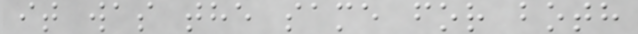it was the same for both
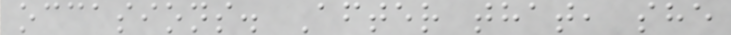occasions. After that, she
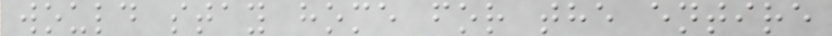would stay home for the entire
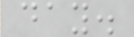day.
